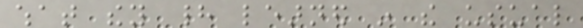what they had learned in the usual
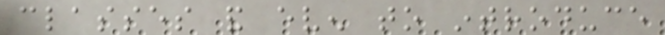classes and even to introduce
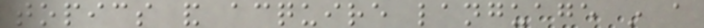topics and acquire language in a
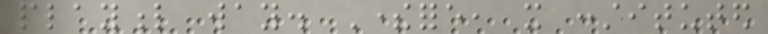playful way. Therefore, it constituted
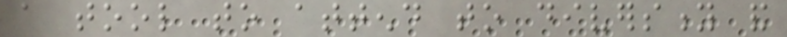a tool to attend to diversity and
